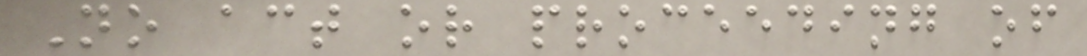No act or proceeding of
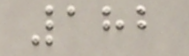182
